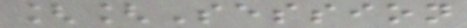[[Session
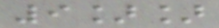9]]
